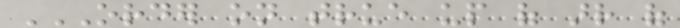ORDER ON TRUE UP OF ARR OF
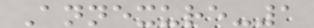Annexure-1
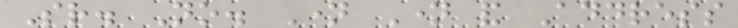Sr. No. Name Name and Address
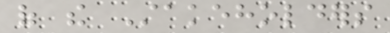of the Stakeholders
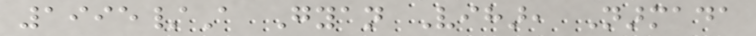1995/A Gyan Vihar, Narmada
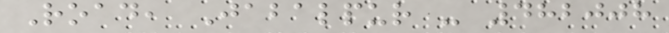Road, Jabalpur - 482008
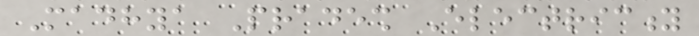Madhya Pradesh Electricity
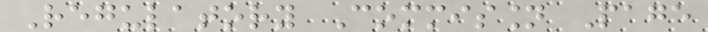Regulatory Commission Page
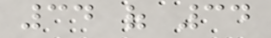34 of 34
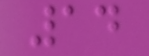14
